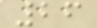26
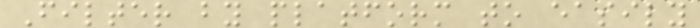Filter by platform to easily
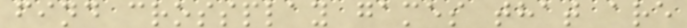find crossplay games that are
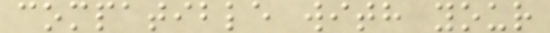compatible with your
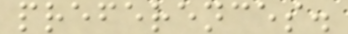preferences.
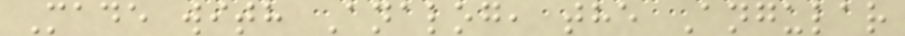Made with Analog, the Angular
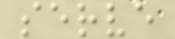serve
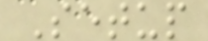Setup
